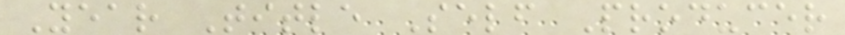Year Title Self Producer
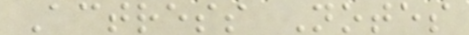Actress Notes
